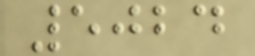5024
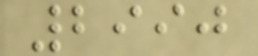2990
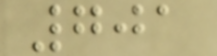701
